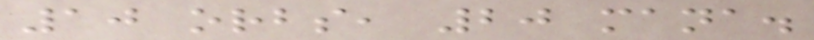10 orbs, 20 mana.
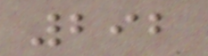292
